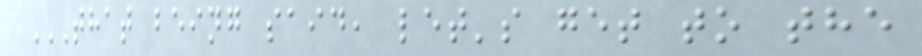THAT BEING SAID, LET'S GET TO THE
